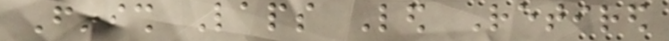Finish Laps Led Retired
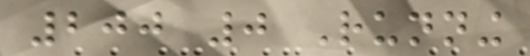200 0 Running
